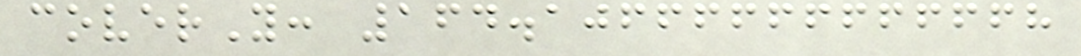coverY: 164.10666666666668
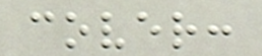cover:
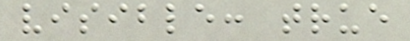visible: true
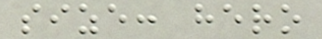size: hero
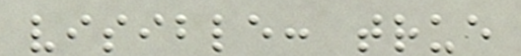visible: true
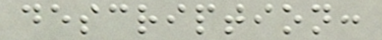description:
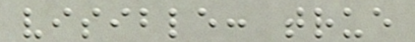visible: true
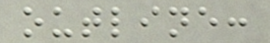outline:
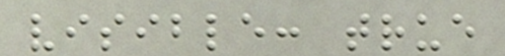visible: true
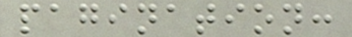pagination:
